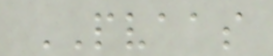PVAAS
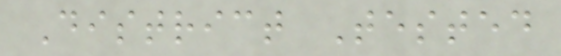District Tested
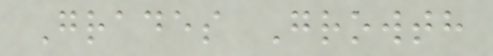Grades Growth
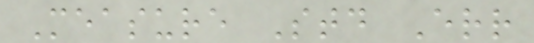Measure Std Err
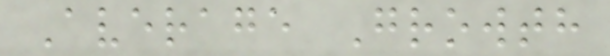Average Growth
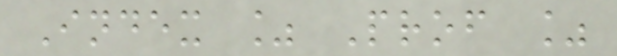Index % Prof %
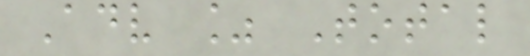Adv % Total
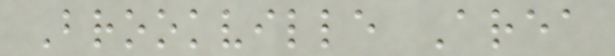Brookville Area
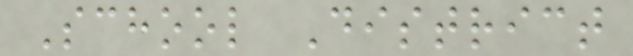School District
